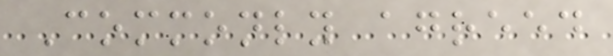Commonly agreed
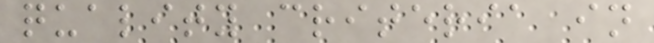quality criteria in
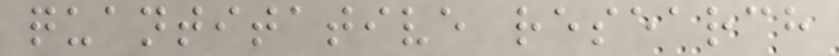quantitative research
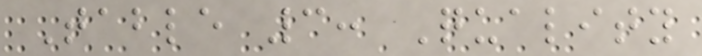Table 3: Quality
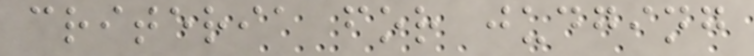criteria for judging
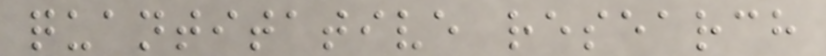quantitative research
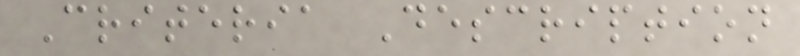Criteria Description
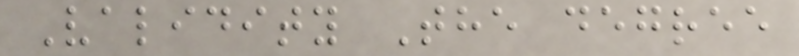Validity The degree
